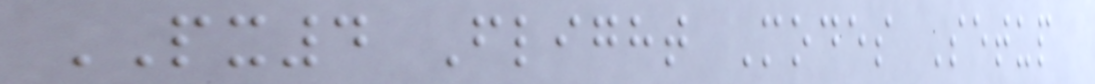PX4 Flight Modes Setup
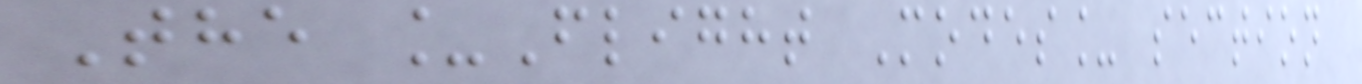The _Flight Modes_ section
